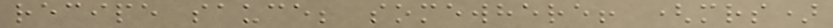recipe sauce; somewhere! (mrs)
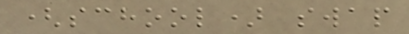(school) swap
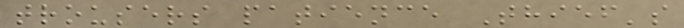trousers patience Thief's
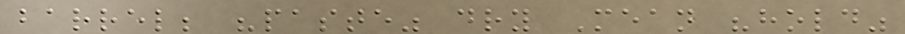barrel; "paste" dry Mean "hold"
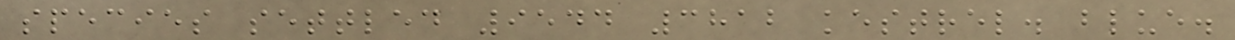species settled 9544 3812 kestrel. blue.
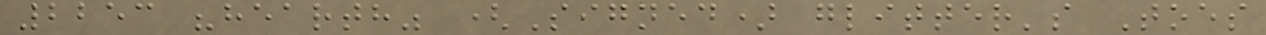2253 "hearth" (Signed) glitter's Toes
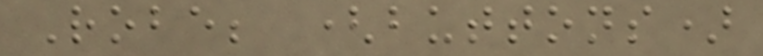Robe; (buttons)
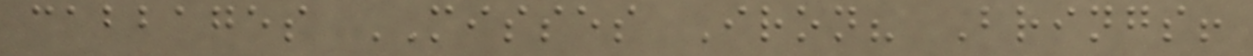cabbages MISSES Iron? Brings!
